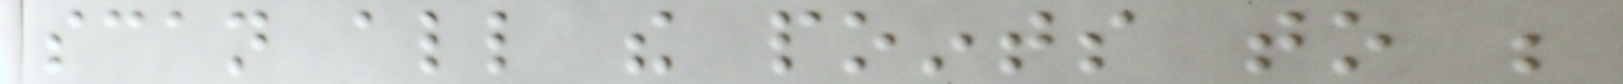scan all the points to be
